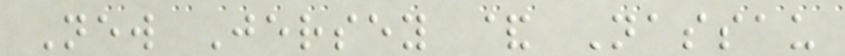New Jersey & Nassau
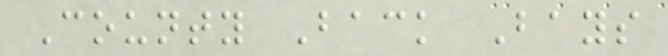County Back Bays
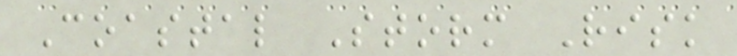Coastal Storm Risk
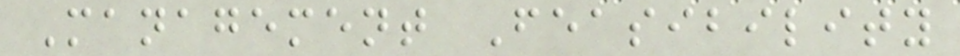Management Feasibility
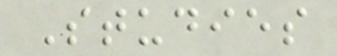Studies
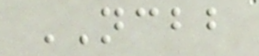NCBB
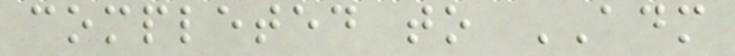completed to ADM
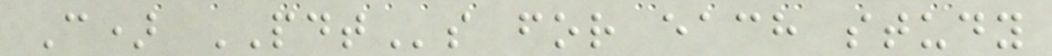C) PDTs for each study
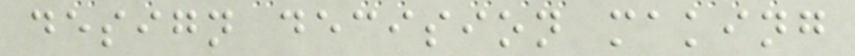design decision making
